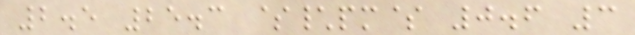2.5 25.3 $\pm$ 0.6 3
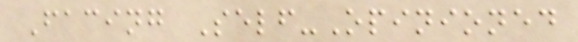Facing Self-Opinioned
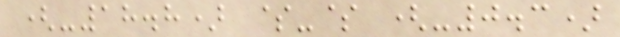(-18.8) $-$ (-0.3)
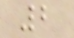2
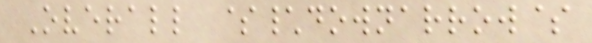Overall $\downarrow$
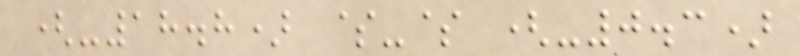(-18.8) $-$ (-0.3)
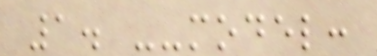1. --model:
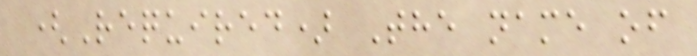(Required) The name of
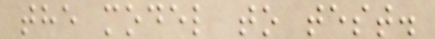the model to test.
